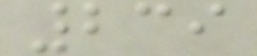239
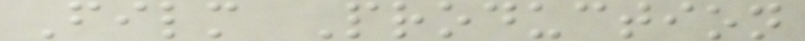Film Production
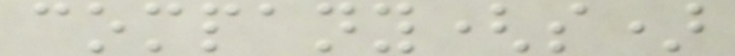company(s)
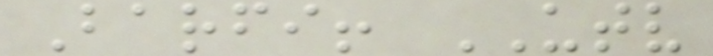Barfi! UTV
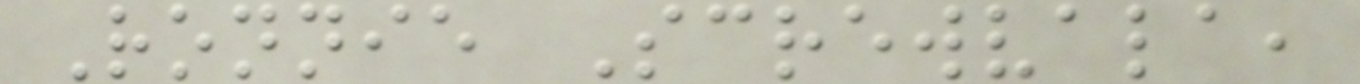Ronnie Screwvala,
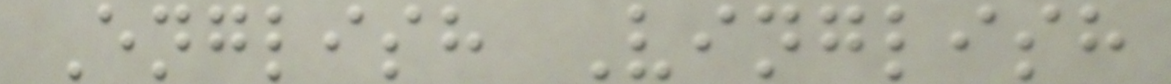English Vinglish
